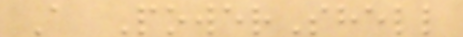A PowerShell
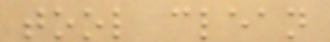tool clean
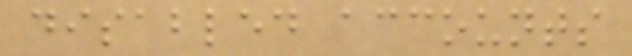disabled accounts
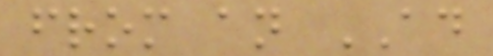from an AD
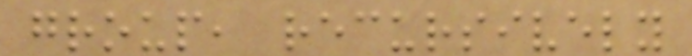group, recursively
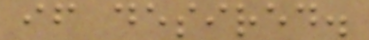if desired.
